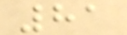81
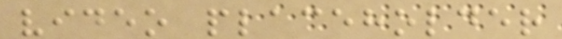video placeholder
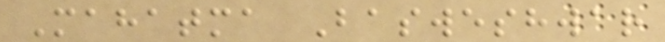Mahatma Basweshwar
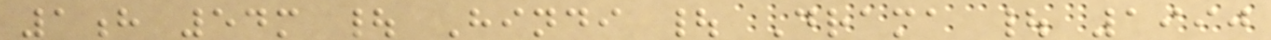1h 54m | Hindi | Drama | 1990
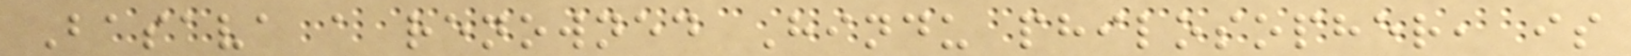Basava a renowned Hindu philosopher, is
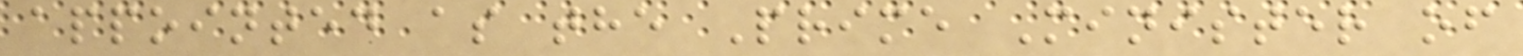appointed as the Prime Minister of
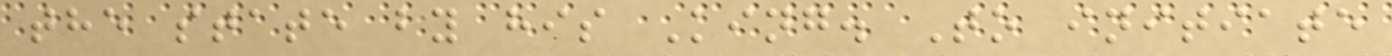the state by his King. To initiate
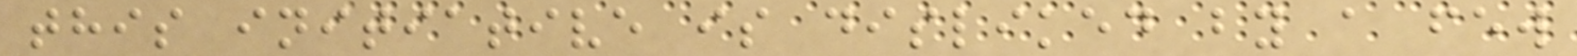this initiative is disliked by a few
